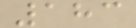183
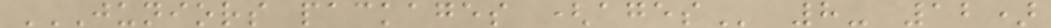JUNIORS PACKAGES (AGES 8- 12)
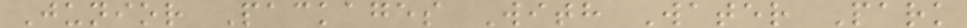Junior Packages With Water Park
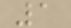1
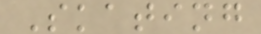Skating
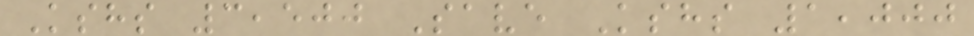Kshs 3,500 Save Kshs 1,000
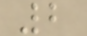2
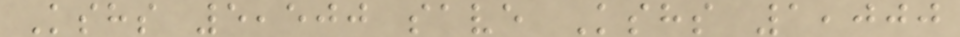Kshs 5,500 save Kshs 1,000
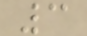3
